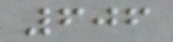606
